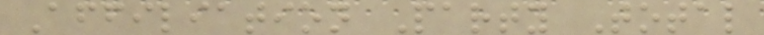Affiliation Party Total
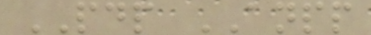PDP ANPP
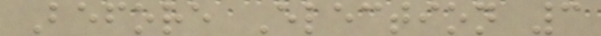Before Election 3
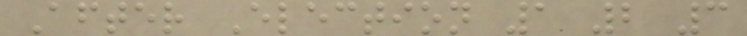After Election 1 2 3
